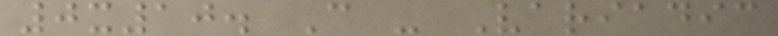0x10. C - Variadic
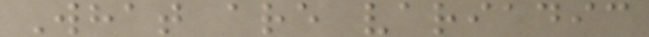What are variadic
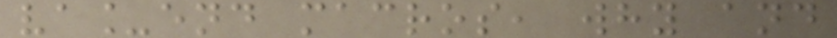va_end macros, why and
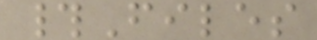#Files
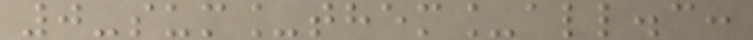0-sum_them_all.c:
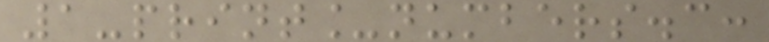1-print_numbers.c:
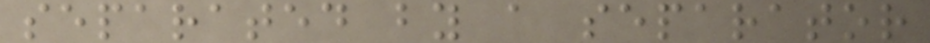separated by a separator
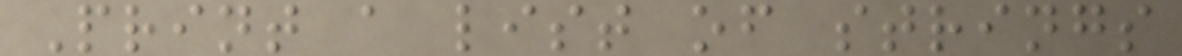Print a list of strings
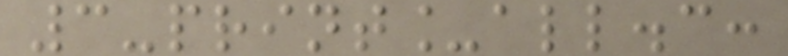3-print_all.c:
